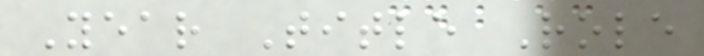Year Title Role
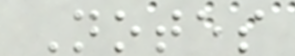Notes
